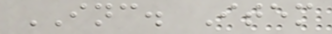INC. Item
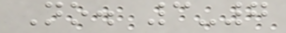No. 3-7
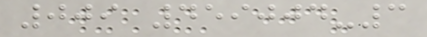009 459004-3
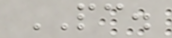PC.
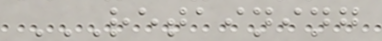RETAINING
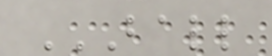BALL
